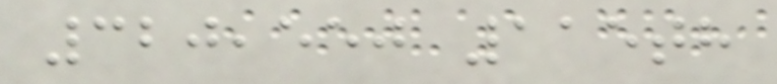320,550 115th
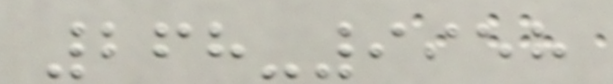268-9958
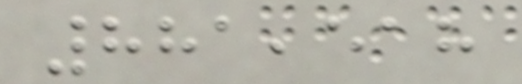881,518
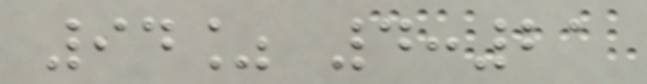94% 4:21
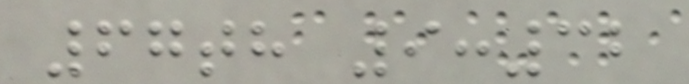67th 9:32
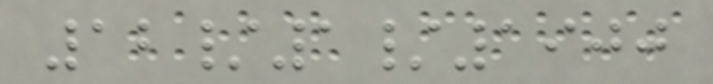12/1/1900
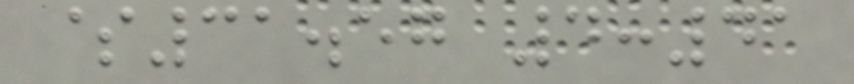$31.57 4:41
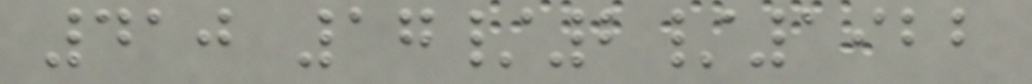410 17/2/1922
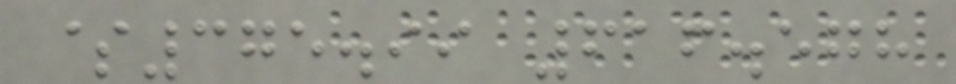$375.99 616.578
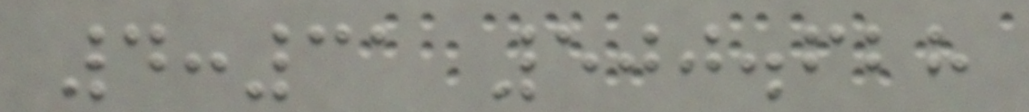4:31 500.628
